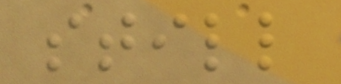still
